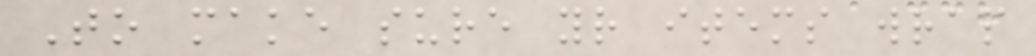To make sure your items wrap
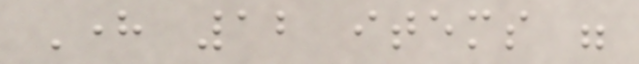Here 12 items were
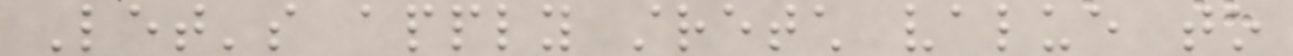Let's apply stretch value to
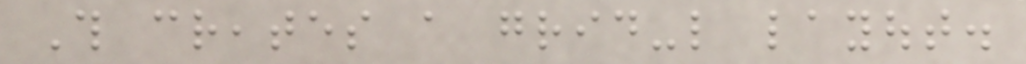This creates a grid-like layout.
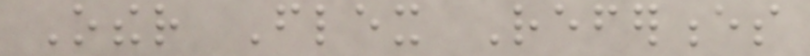Other Flex References
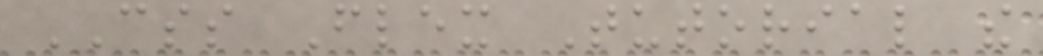CSS Flex Tutorial the
